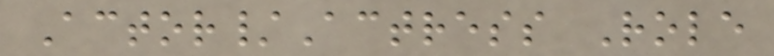Actor/Actress Role
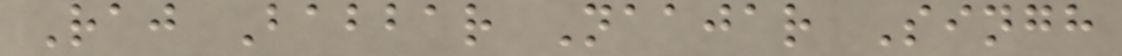Raj Babbar Naajar Singh
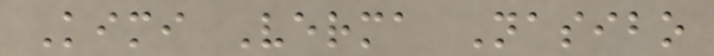Kimi Verma Nasibo
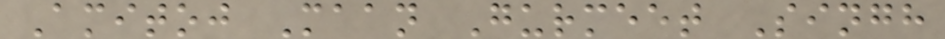Amitoj Maan Gurmeet Singh
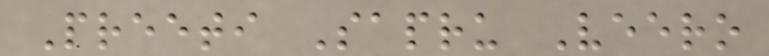Preeti Sapru Veero
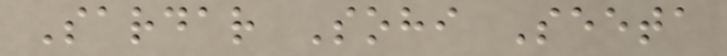Sardar Sohi Seeta
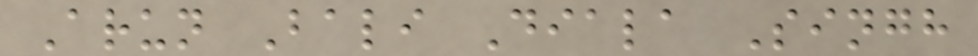Arun Bali Diala Singh
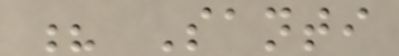? Santi
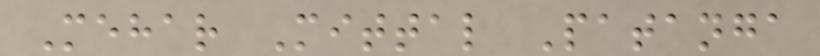Mehar Mittal Patanga
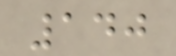140
